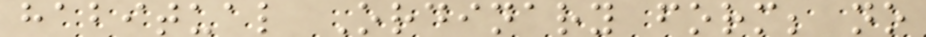habitual Ordinary form; no
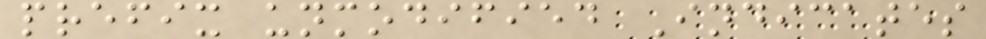prefix unmodified Indicates
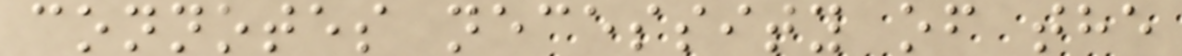connotes necessity of the
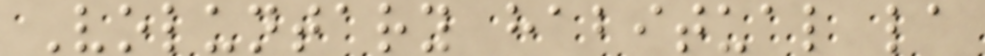Voluntary habitual la
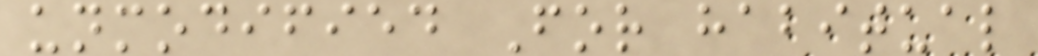unmodified For habitual
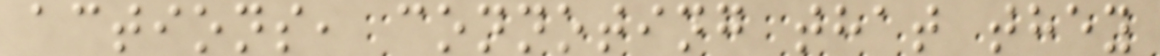actions, connoting that they
